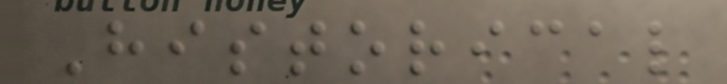Historical
